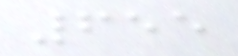655
